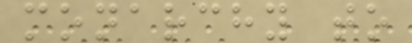monarchy to
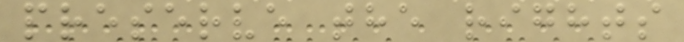preserve the rights
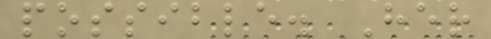possible. Her
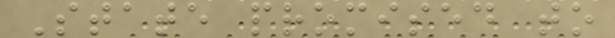State promised to
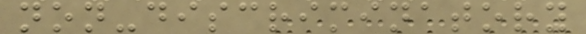non-discriminatory
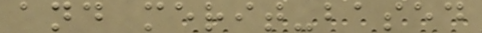and merit-based
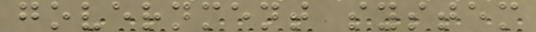government system
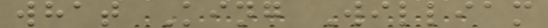what King William
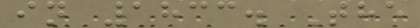in 1833. The
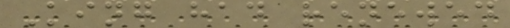King had renewed
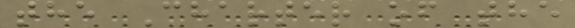the Charter of the
